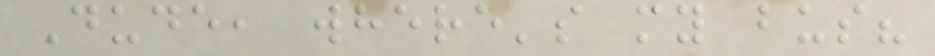Dude, where's my bus?
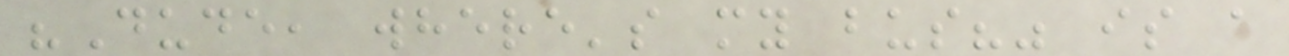"Dude, where's my bus?" is a
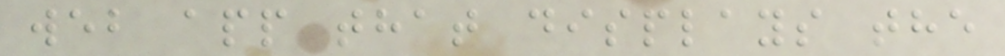web app that displays the
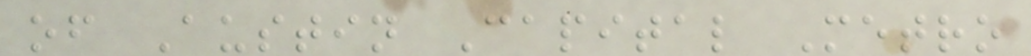of Austin Capital Metro
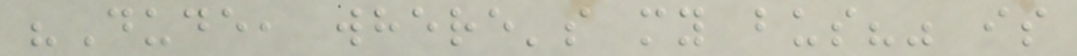"Dude, where's my bus?" is
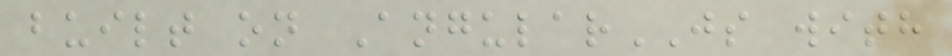built on AngularJS with
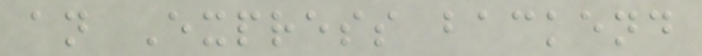an Express backend
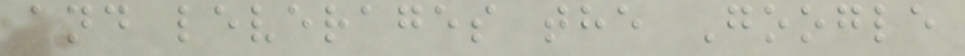and leverages the Google
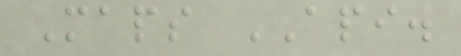Maps API.
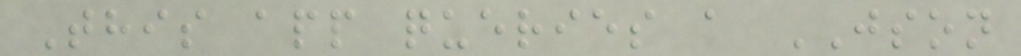This app queries a JSON
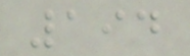194
